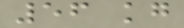56 kg
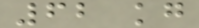62 kg
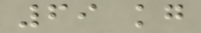69 kg
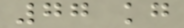77 kg
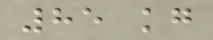85 kg
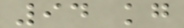94 kg
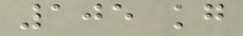105 kg
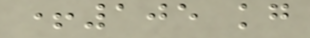+105 kg
